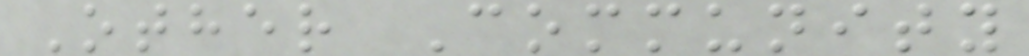Other Community
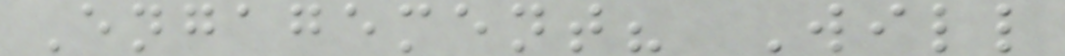Engagement? Will
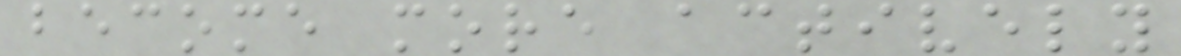become more actively
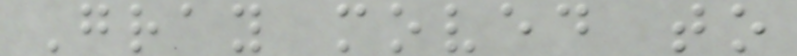Gray moved to
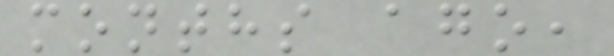months ago,
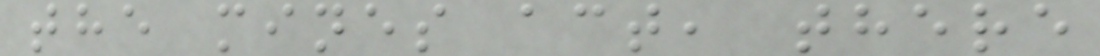the mines act, there
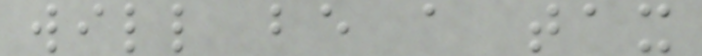will be a tax
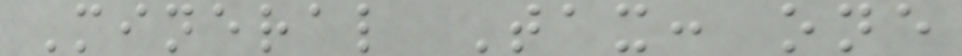Mineral Tax: one
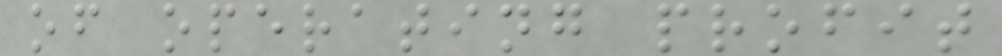of operating profit
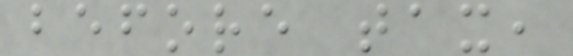before tax,
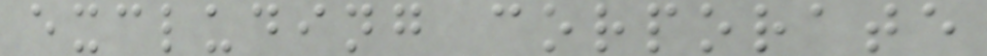excluding corporate
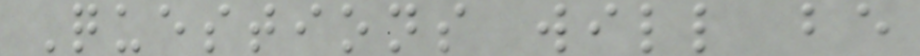Questions will be
